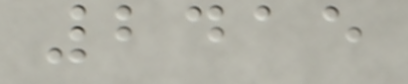2415
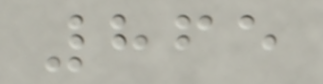865
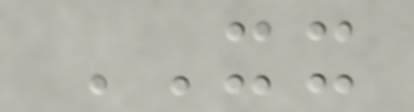XX
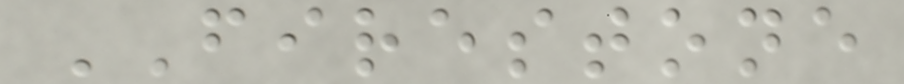FIRESTONE
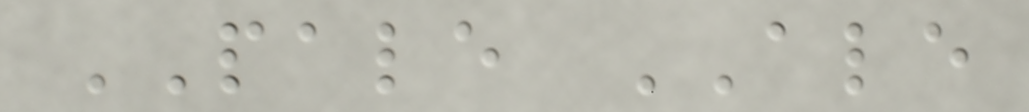PALE ALE
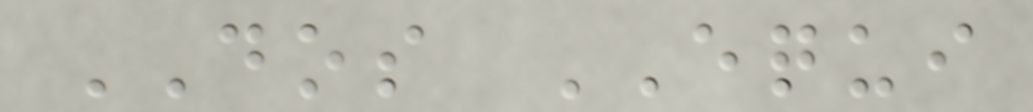DOS EQUI
